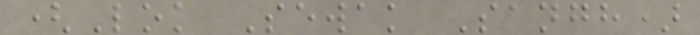(Lok Sewak Sangh)
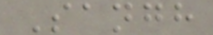Sangh
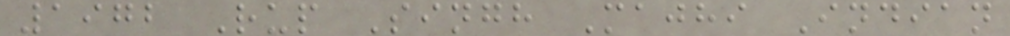1972 Rup Singh Majhi Indian
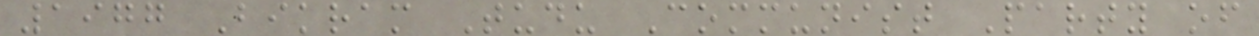1977 Bikram Tudu Communist Party of
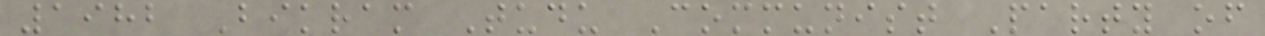1982 Bikram Tudu Communist Party of
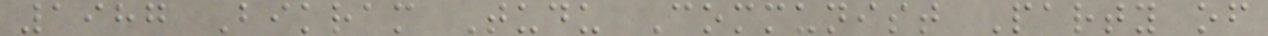1987 Bikram Tudu Communist Party of
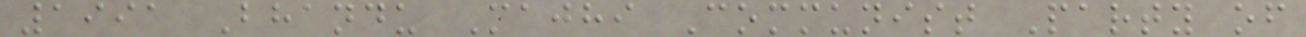1991 Bhandu Majhi Communist Party of
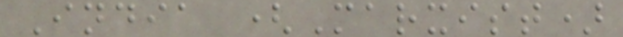India (Marxist)
